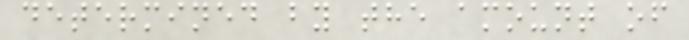determined by the amount of
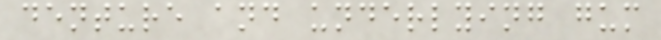denture and underlying gum
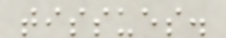tissues.
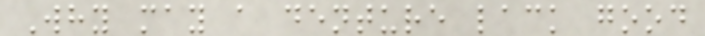Why may a denture lack good
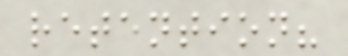retention?
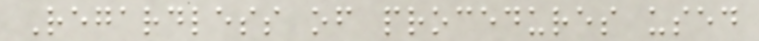Regardless of procedures used
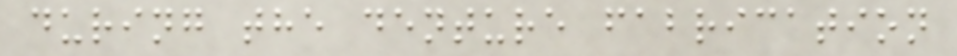during the denture fabrication
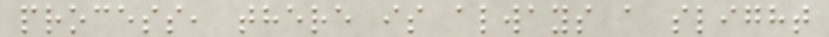process, there is always a slight
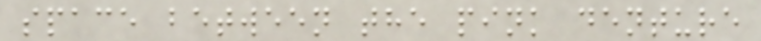space between the pink denture
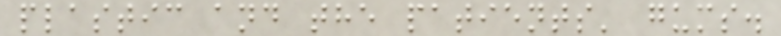plastic and the patients' gums.
